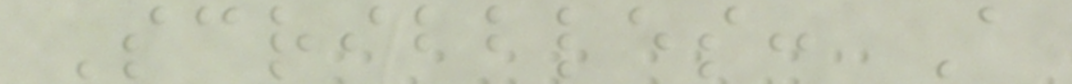Scribbles: A
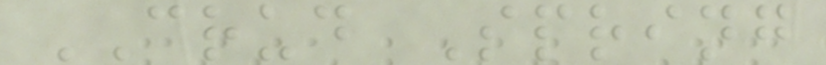CRUD Spring
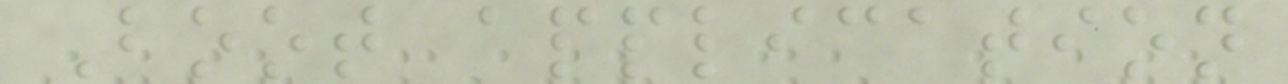Boot application
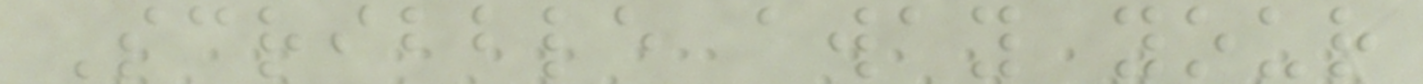Scribble away your
